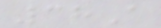38A
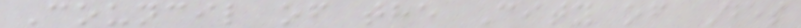Council of the City of Des
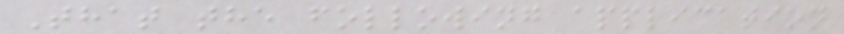That the following application
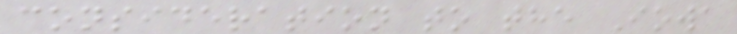consideration to the Iowa
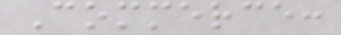Commerce:
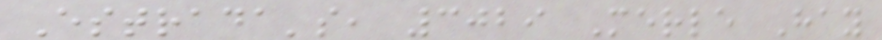Estrada's, 3029 Merle Hay
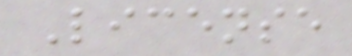License
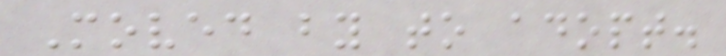Moved by to adopt.
